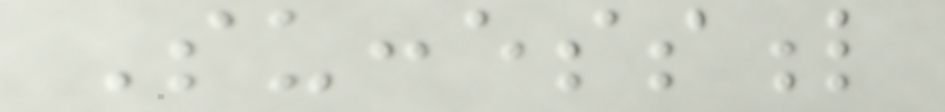Successful
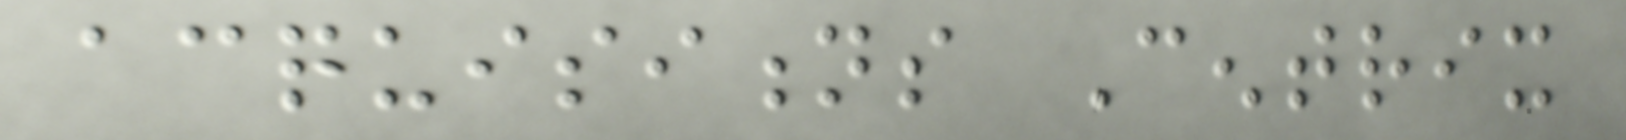acquisitions Centrix
